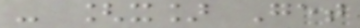- [x] Get
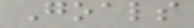Goals
